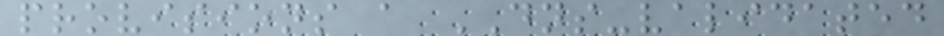provisions a DNS-validated
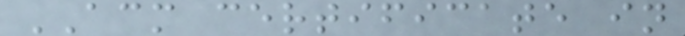ACM certificate in
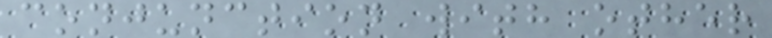conjunction with other
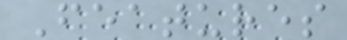Features
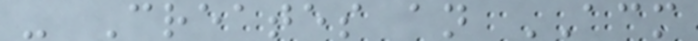- Creates an ACM
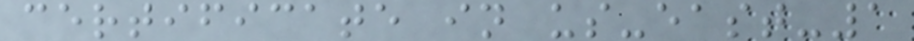certificate in us-east-1
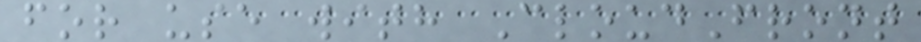for use with CloudFront
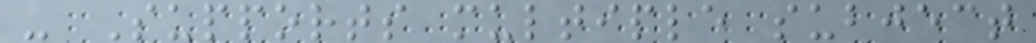- Supports multiple subject
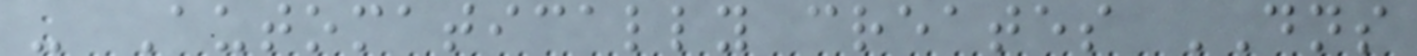- Automatically creates DNS
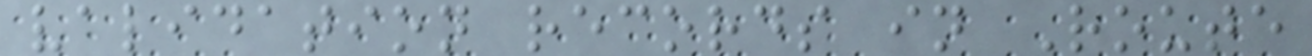validation records in Route
